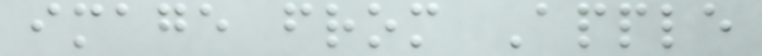image from Apple
